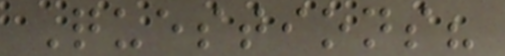Questions?
